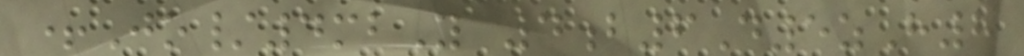+Jo/4mbY 4b6D5zH8
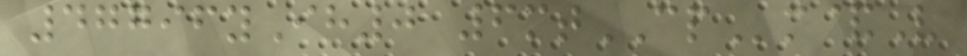47796yIh0 6mtCPm&V
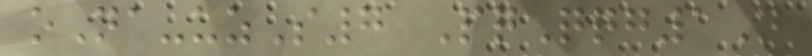oNa-uzS7 PqQqg1N
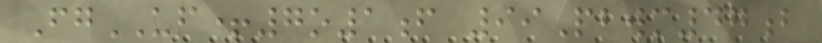FgUF+7o1f 99Pbwm47b
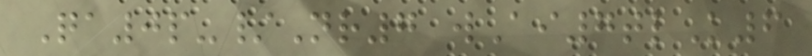Qa0p-/Nr7 wAi7tlK6
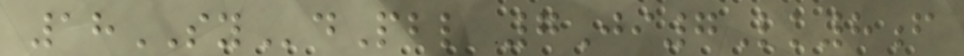18SYdPbl 7Ji7Lk8f
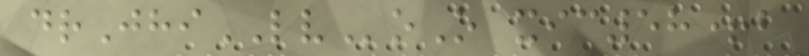drJhiLVoO xic58+b
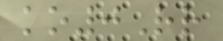ko0Rr
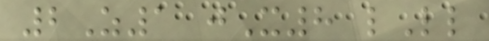2Z1 jX8 lLl
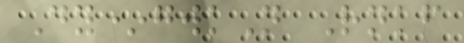Dy*gwkN Rnkf
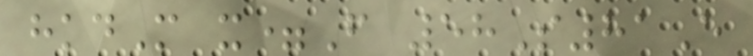hkdM x=F 58S81E
